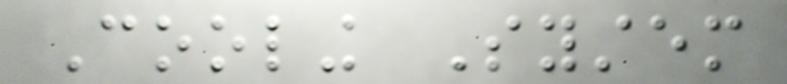Cooling System
